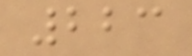223
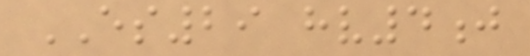ES29 hv4j
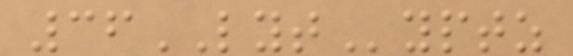36LYTyptz
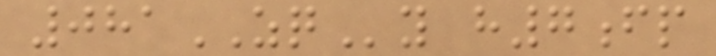081ZQy h7fp
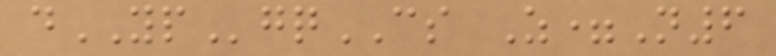dYPgqCS Z=N6
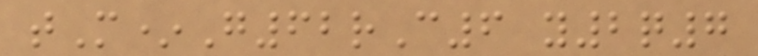tM*G62rC6 y2q7
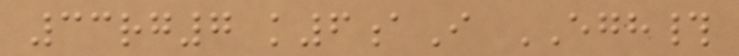33rg7 k6aI EGH#
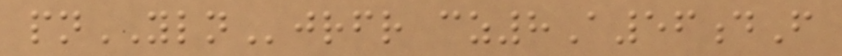pnYLNjrfr cz8A56dF
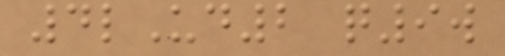4lUd2 q9w
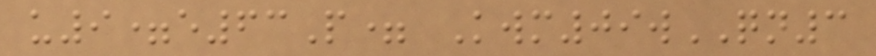u9=e63P= Kwm09wQN3
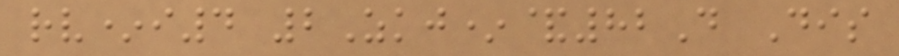rv*i4 2Zkj*&82D Dis
